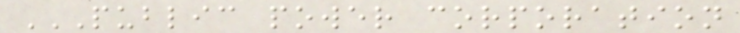PUBLIC POWER CORPORATION
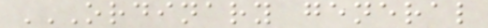ORDINARY GENERAL
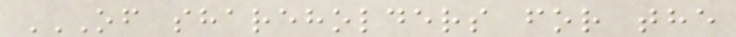OF SHAREHOLDERS FOR THE
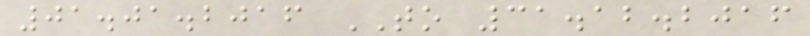01.01.2016 TO 31.12.2016
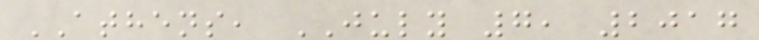ATHENS, JULY 7, 2017
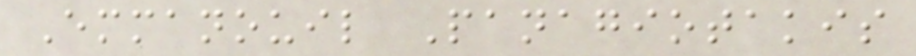Emmanouil Panagiotakis
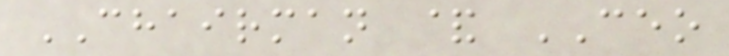CHAIRMAN & CEO
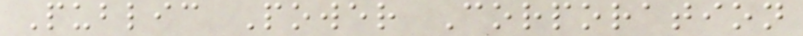Public Power Corporation
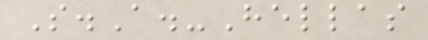S.A.-Hellas
